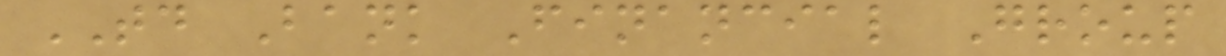TD Bank Financial Group
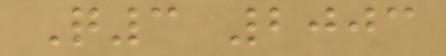Q3 2003
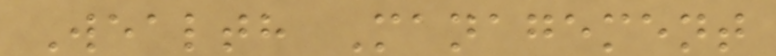Wealth Management
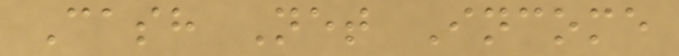Cash Net Income
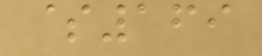$169
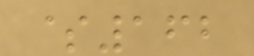$162
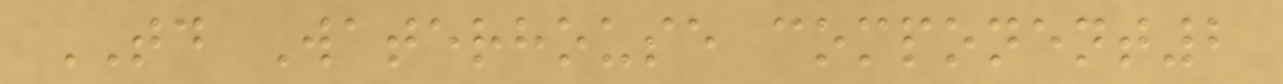TD Waterhouse component2
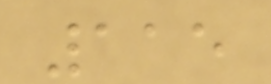115
